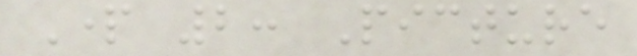Part 2: Picture
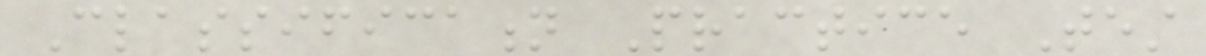Classification Practice Test
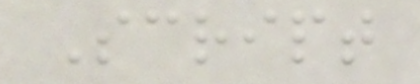Script
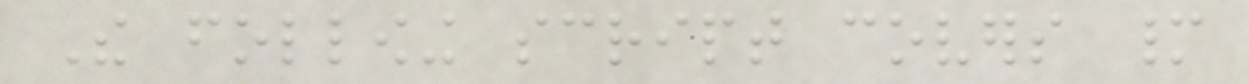The following script covers many
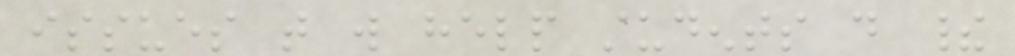issues that will help students do their
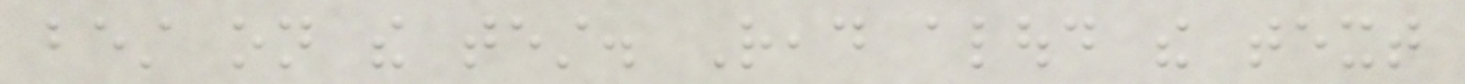best on the test. Read aloud the text
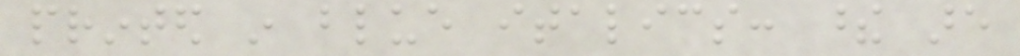printed in blue italics: these are
